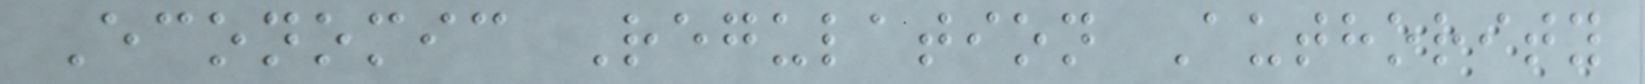Economic Regulation Authority
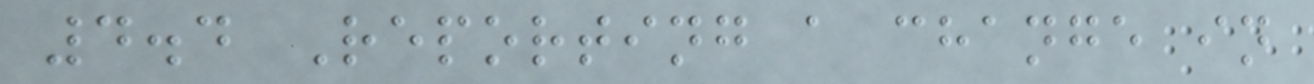4.4 Reporting a change in
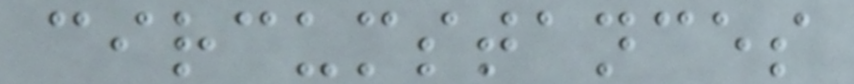circumstances
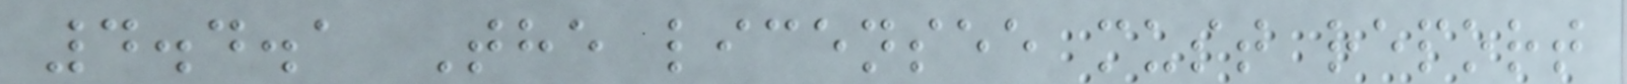4.4.1 The licensee must report
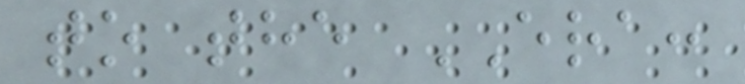to the ERA:
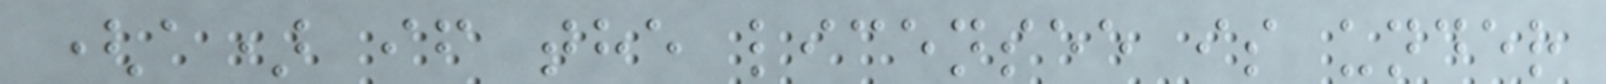(a) if the licensee is under
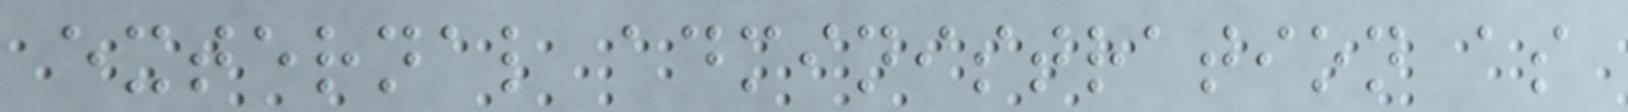external administration as
